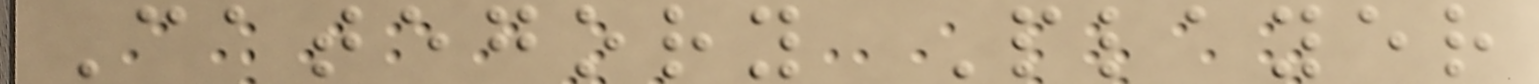Category Player
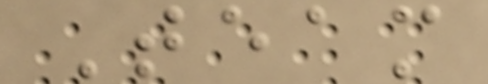Team
